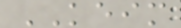KEIM
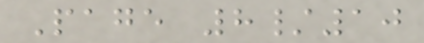Page 8/10
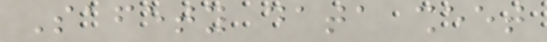Safety data sheet
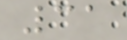31
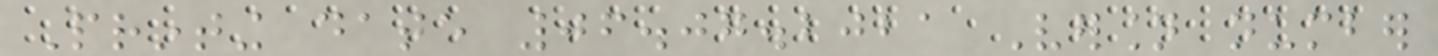Printing date 06.07.2021 Version number
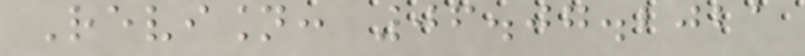Revision: 06.07.2021
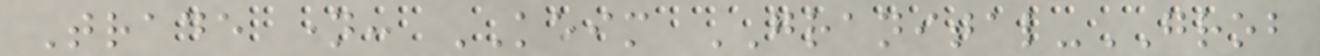Trade name: KEIM GRANITAL-GROB
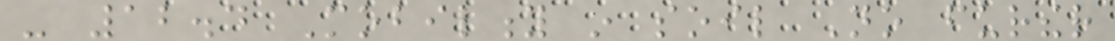- 12.4 Mobility in soil No further
